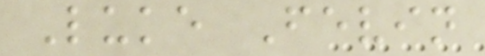Luke Fevin
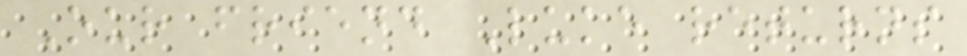Our friend Luke returns
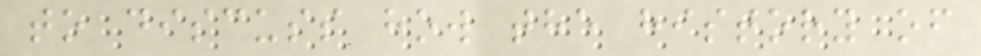to discuss how the history of
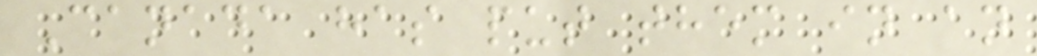Canada has put them in an
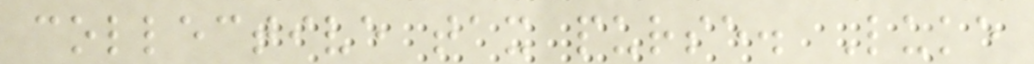collective tax purse. Luke
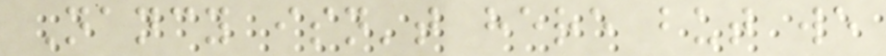Nancy isn't here but we
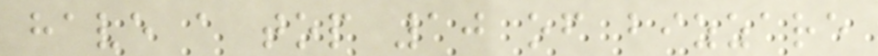have a top 10 of bizzare
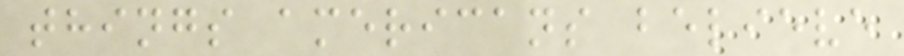things americans believe
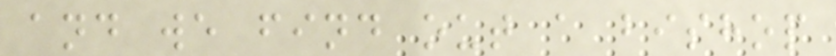and we find out a bishop
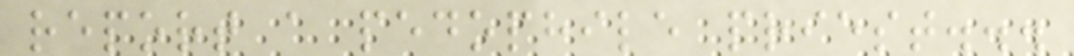report a pedophile priest...
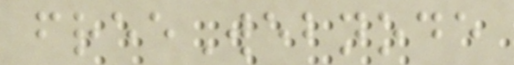freeWebnode
